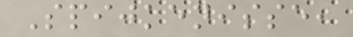Spijkenisse,
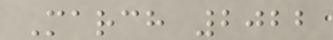March 2022
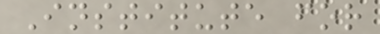Institute for
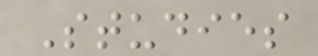Studies
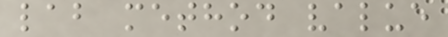lab method value
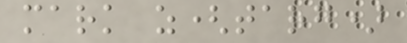mark z(targ)
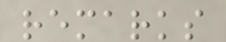remarks
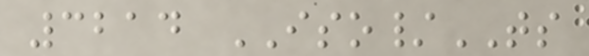3214 ISO/TS
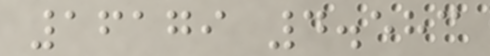16179 4.583
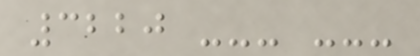3220 --- ---
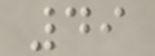49
